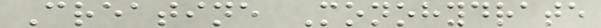Creatine Monohydrate
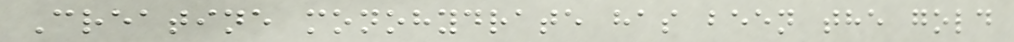Creatine monohydrate has been the gold
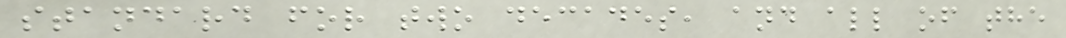standard for two decades, and all of the
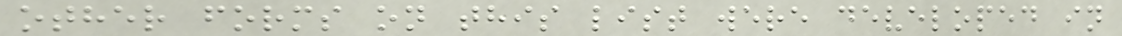other forms on this list were developed in
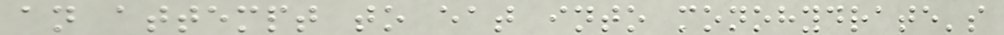an attempt to eat into monohydrate's
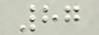87
